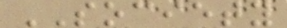SOCIETY
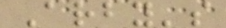Arby's
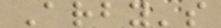Arby's
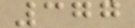377
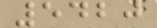5420
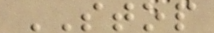STOP
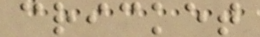cricket
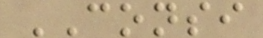CONSI
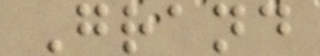Grand
